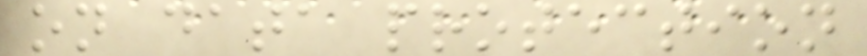on data protection
